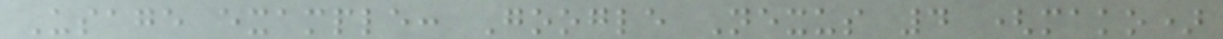Usage example: Google Nexus 4 (mako)
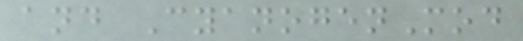and CyanogenMod
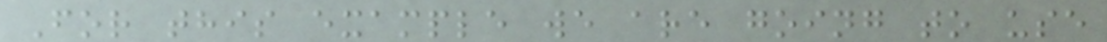For this example we are going to use
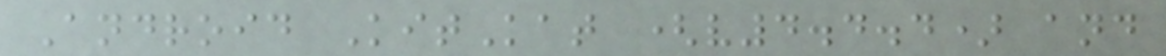Android KitKat (v4.4.4) and
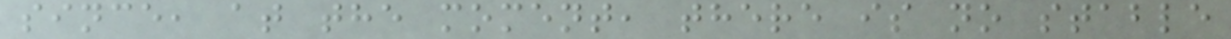since, at the moment, there is no stable
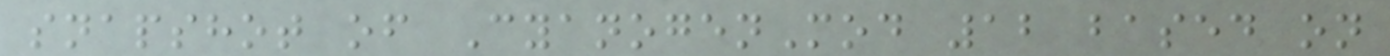snapshot of CyanogenMod 12 based on
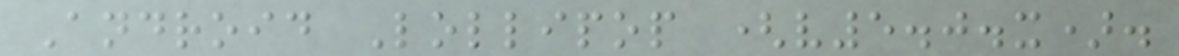Android Lollipop (v5.0.x).
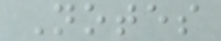Notes
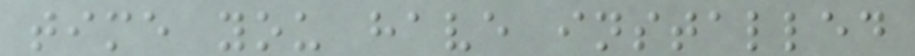time you have installed
